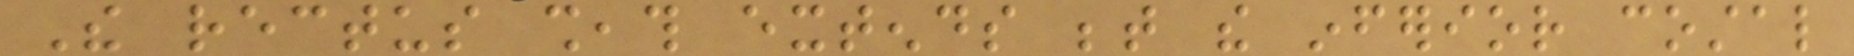The rectus sheath extends between the inferior costal
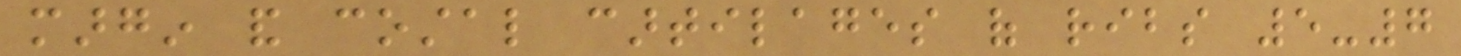margin and costal cartilages of ribs 5-7
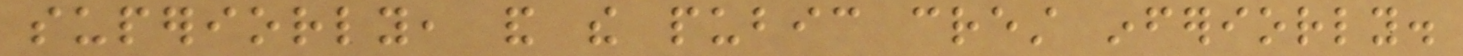superiorly, and the pubic crest inferiorly.
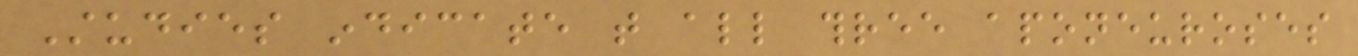Studies indicate that all three aponeuroses
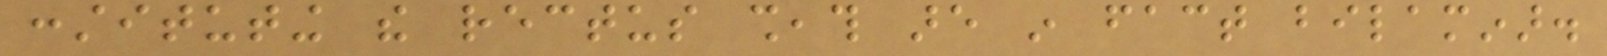constituting the rectus sheath are in fact bilaminar.
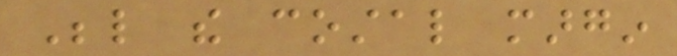Below the costal margin
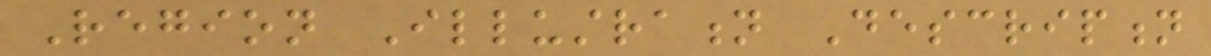Region Illustration Description
